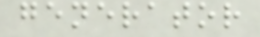generator
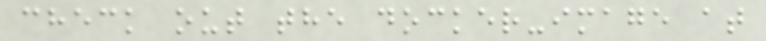check out the docker-image at
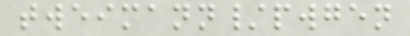tweimann/pwgen
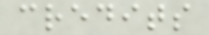credits
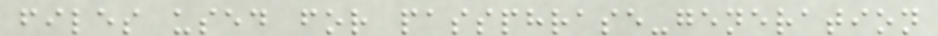files used for passphrase-generation
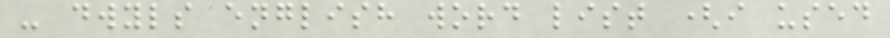- dwyls english word list (i used
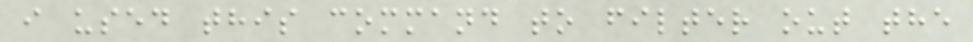i used this command to filter out the
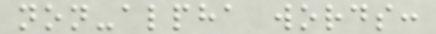non-alpha words:
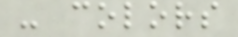- colors
